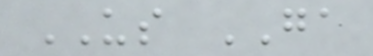US GA
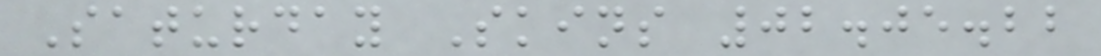Saturday Skins 02.05.22
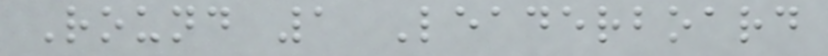Round 1 Leaderboard
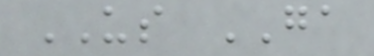US GA
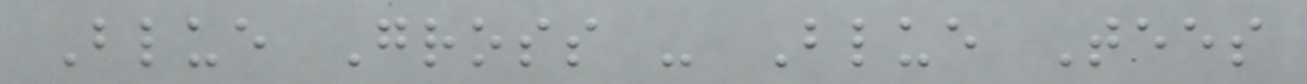Blue Gross - Blue Tees
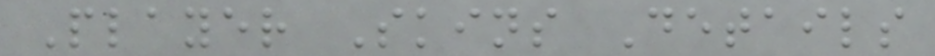Player Skins Details
